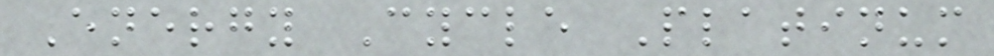Energy Cycle Platinum
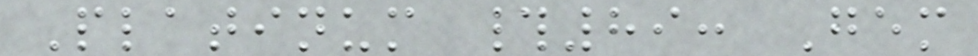Platinum #89: Gem
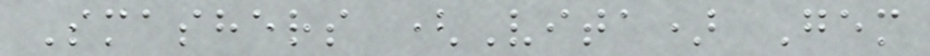Smashers (Vita) Gem
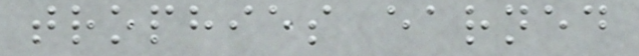trophies earned
